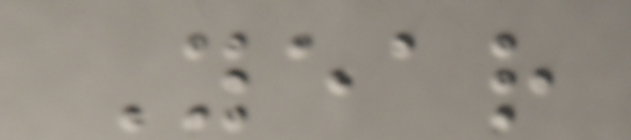Year
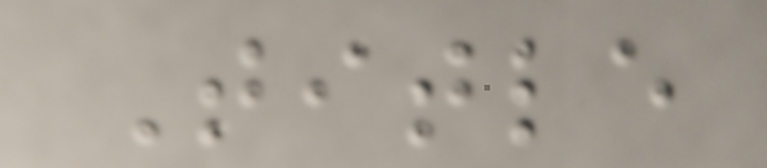Title
